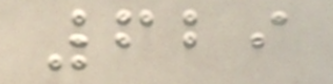629
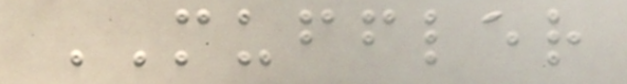MUFFLER
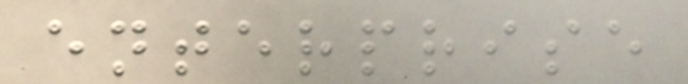enterprise
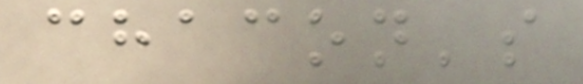chacon's
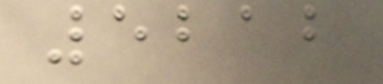5212
